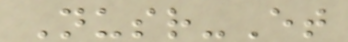Nusr-Et
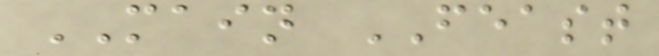MAIN FEAST
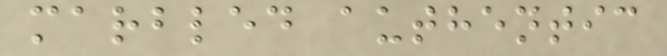marbled authentic
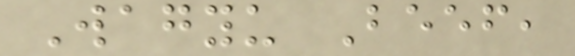Wagyu Beef,
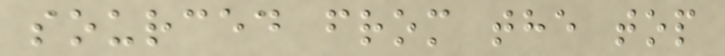sourced from the top
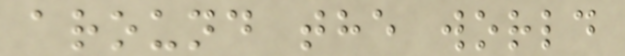around the world
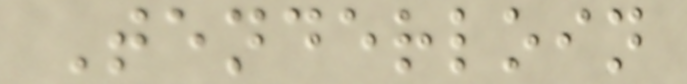Tenderloin
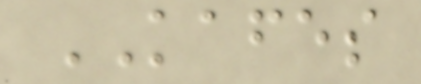KAFES
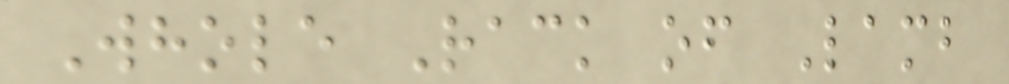Whole Rack of Lamb
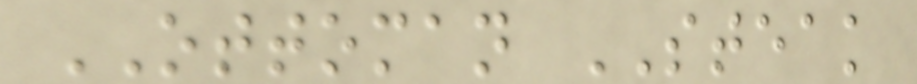OTTOMAN STEAK
